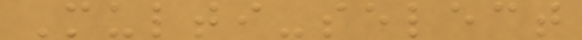Multi-select
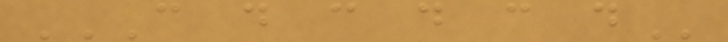C D C D C D
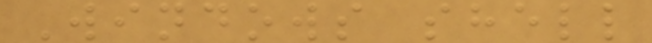Windows shell
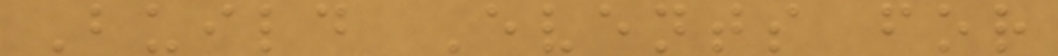Build Events for
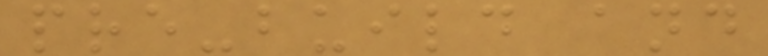pre-build and
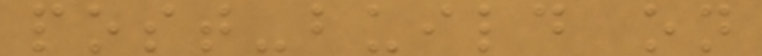post-build on
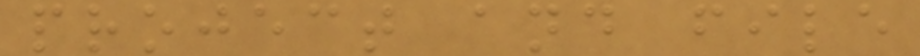project and file
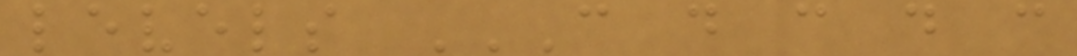levels C D C D C
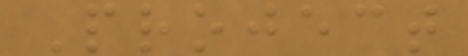Project
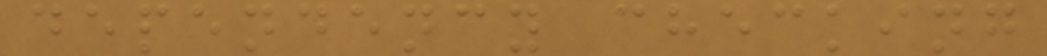dependency checking
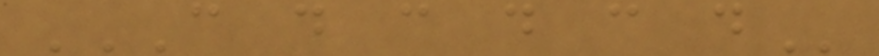C D C D C D
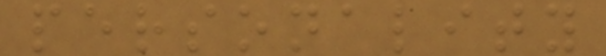personality
